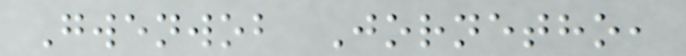Gwenwob Jornetho,
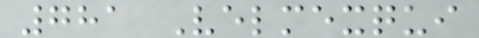781 Velmexqui
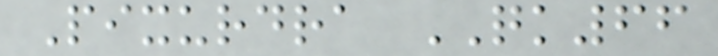Pixurdra QK66
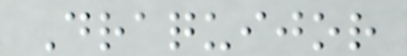Draquijor
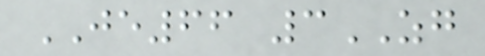JE66 3ZG
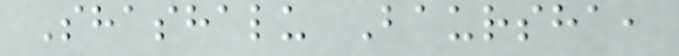Shashalu Baursha,
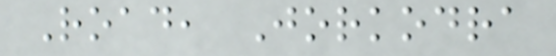Road, Jorkodra
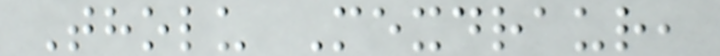Tholu Mexdraur,
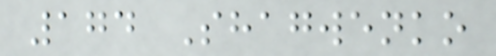174 Shagwenko
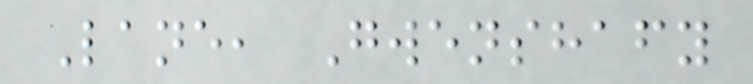Lane, Gwenshafy
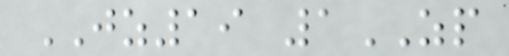JZ19 1ZP
